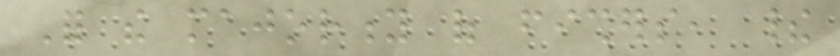For the majority of fishers, their
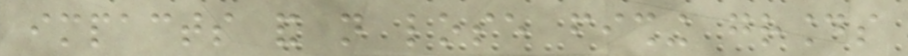impacts and not lose fishing grounds
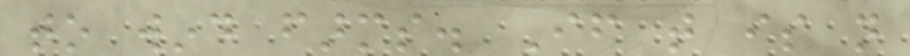to wind farms. If that is not
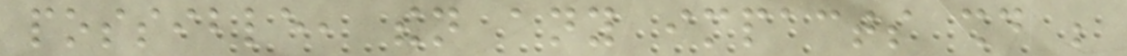possible, then any impacts should be
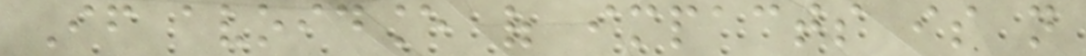If avoidance of impacts is not
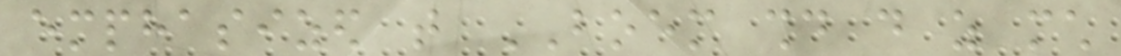emphasized that BOEM should do as much
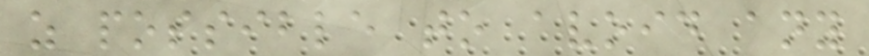as possible to avoid any
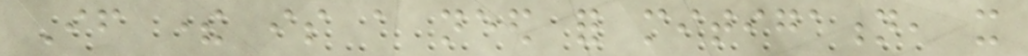If there is a need for mitigation, it
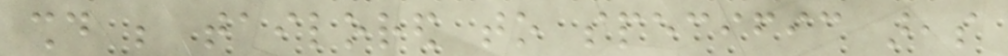should be tailored to specific areas
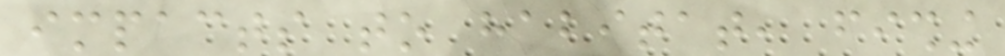impacts to habitat, fishing
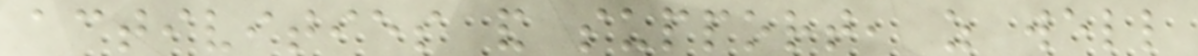activities and support, as well
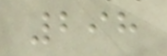298
